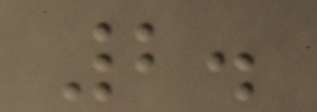2.
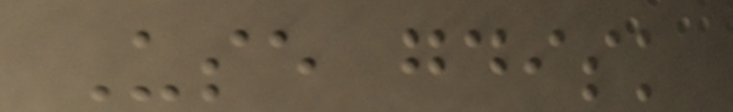Use gdisk
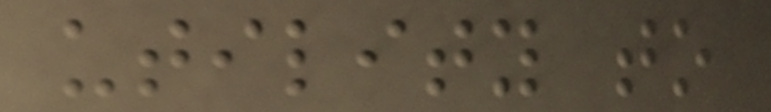utility to
